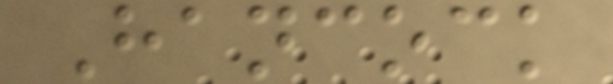Hancock
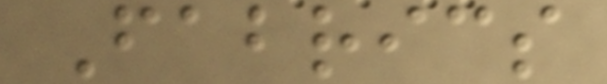Fabrics
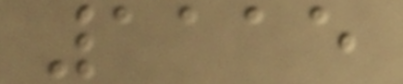1115
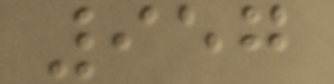957
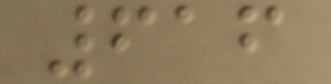616
